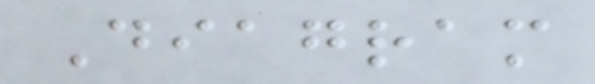Diagram
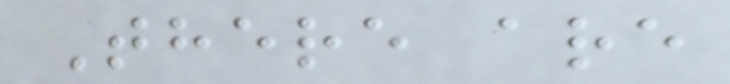There are
